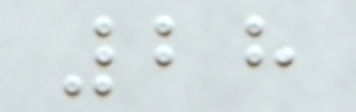28
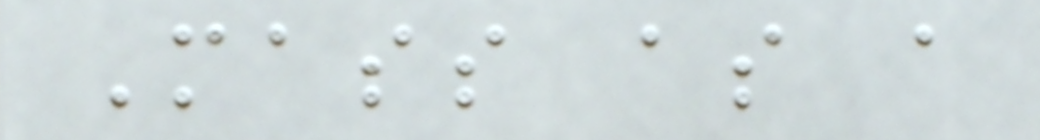Mass as a
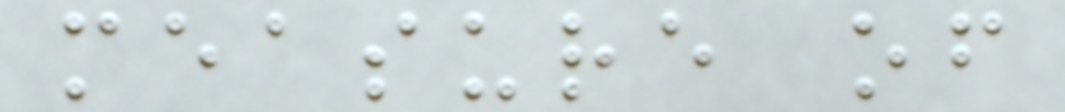measure of
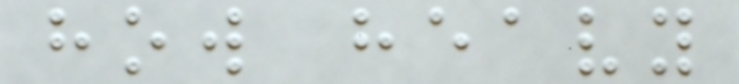how heavy
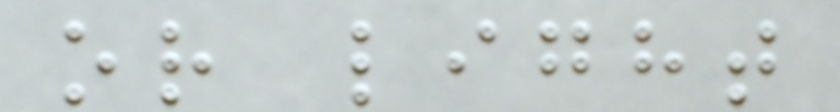or light
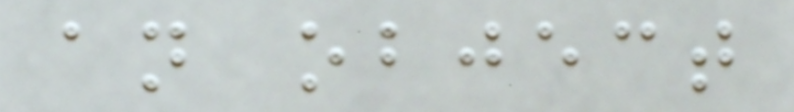an object
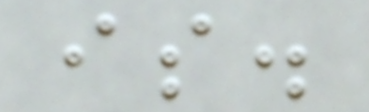is.
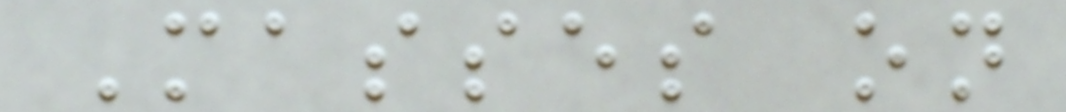Masses on
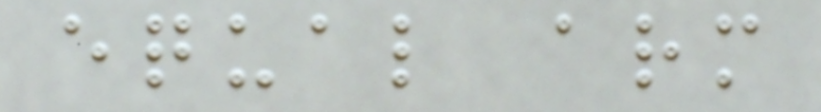equal arm
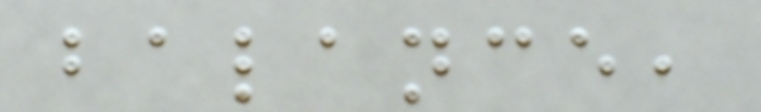balance,
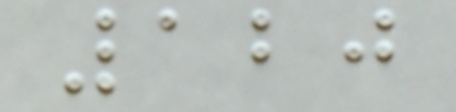120
